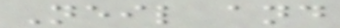Neil and
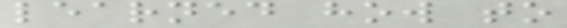learned how to
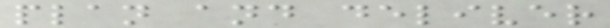plan and deliver
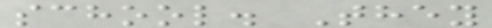school. They
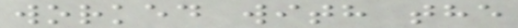worked with the
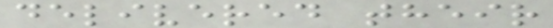delivered their
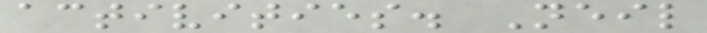activities. Neil
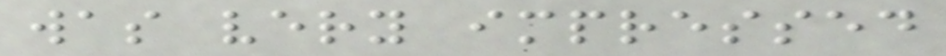was very impressed
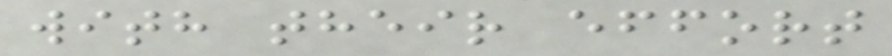with their effort
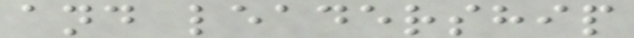and leadership
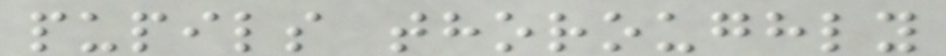pupils thoroughly
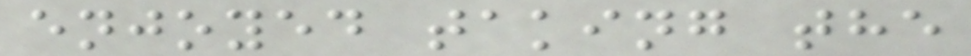enjoyed taking the
